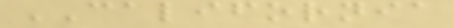CALIFORNIA
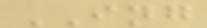ING
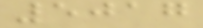5017
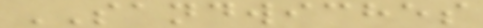SANDWICHES
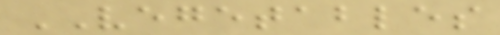VEGETABLES
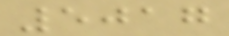5017
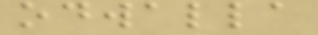odwalla
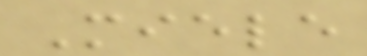Miele
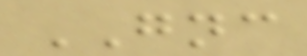GNC
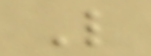L
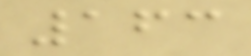163
